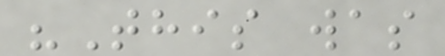"This was
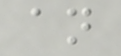an
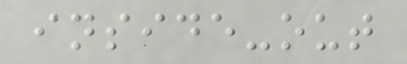inside-out
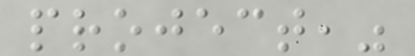project,"
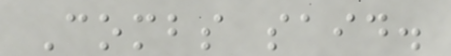Combs said.
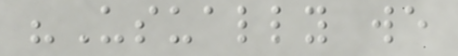"Usually we
